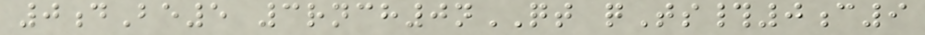0dBe5 3rnch0nQT qTs#0c9
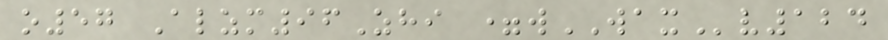o57 Alzm96Zhi =wWAXv124
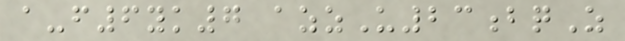a-f6yk7 azzU23bqZ
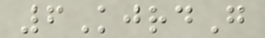6KjrdG
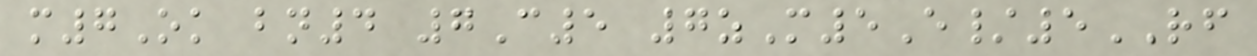m7Ok bn4 7C5 7zM5E/5RF
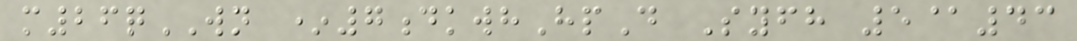m26qWN *7dkwhHpD Syfh 5@43
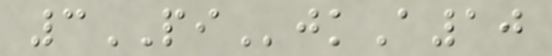3PIjkA10
